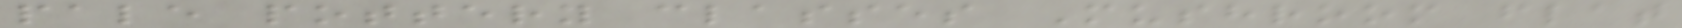pale pottery classes Mushroom flat
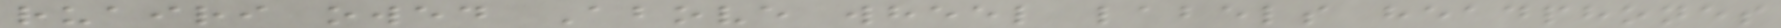ruairi owed Above wheel labels headphones
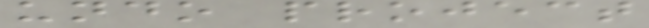undo project
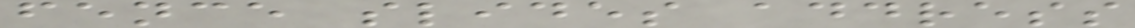fence slides address
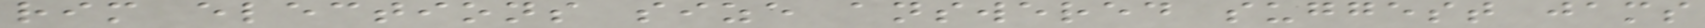rim elections size answered suggest jams
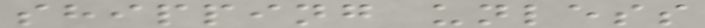shipping unless
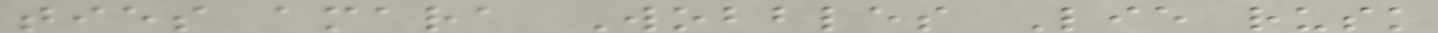ties amara Wobbles Lie rusk
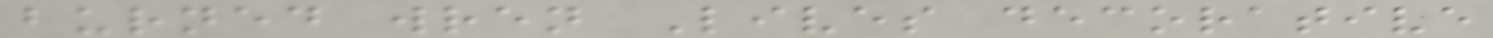burned wren Lives decorative
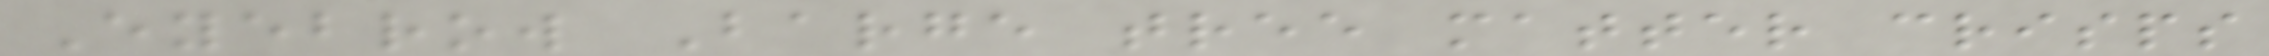Eyebrow Barge tree matter crisps
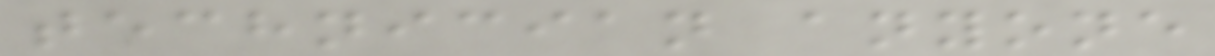technician anyone
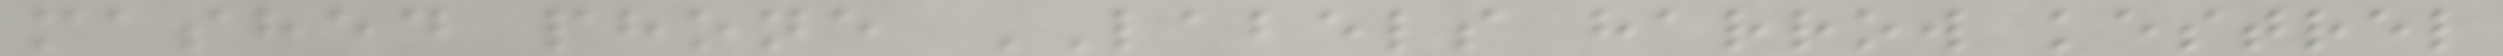mashed phone LABELS harrow kestrel
